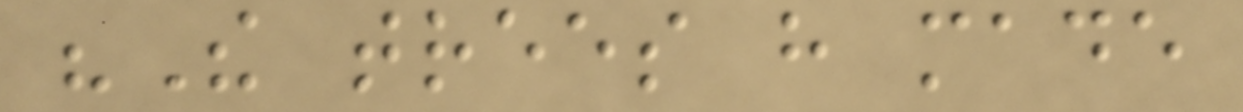"The trees have made
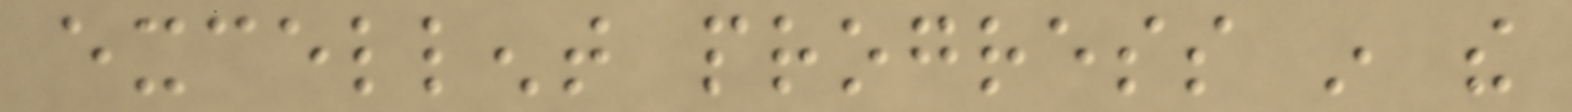excellent progress in the
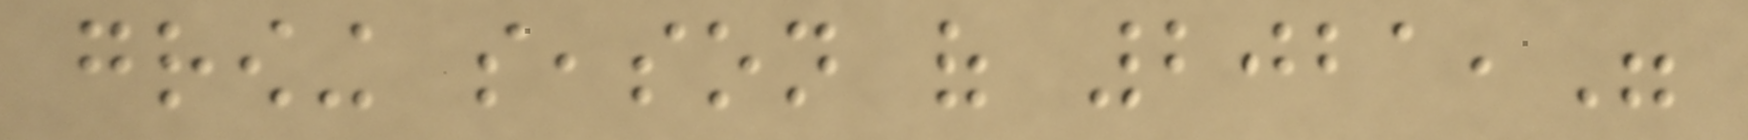growing season of 2021,"
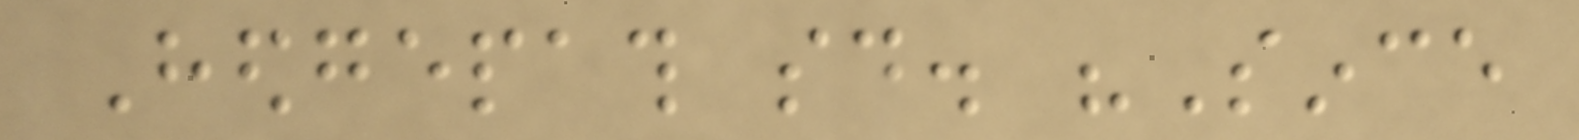Hedgepath said. "Since
